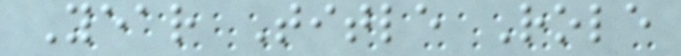Year Title Role
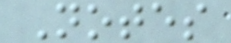Notes
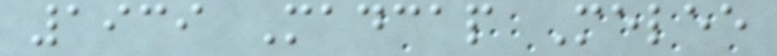1939 Madcap Melee
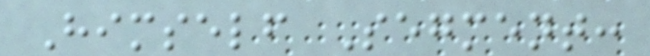Himself Segment:
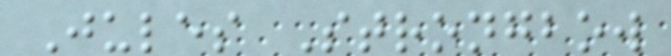Jules Strongbow
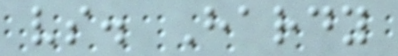vs. Hardy
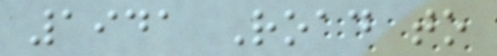1941 Road to
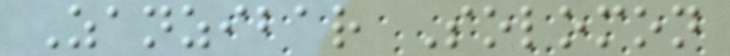Zanzibar Solomon
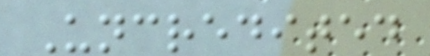Uncredited
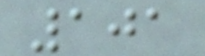101
